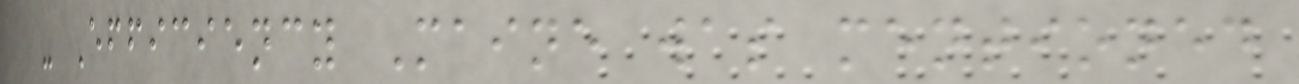- Efficiency Maine was mentioned
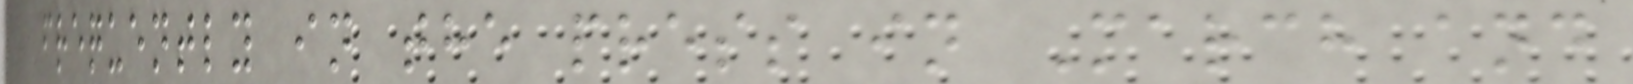frequently in the press in March and
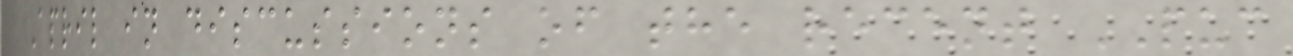April in discussions of the recent PUC
